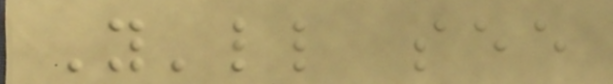You'll see
